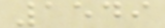1549
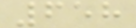658
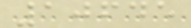10645
